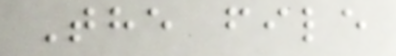The file
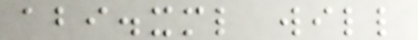abi.xml will
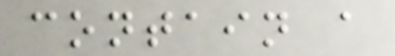contain a
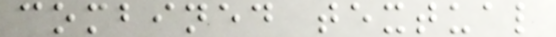combined textual
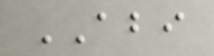ABI
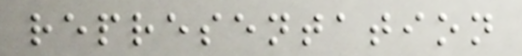representation
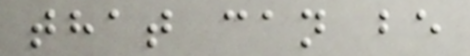that can be
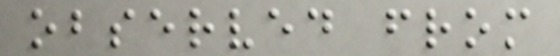observed from
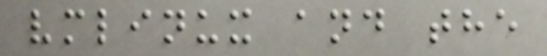vmlinux and the
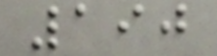190
